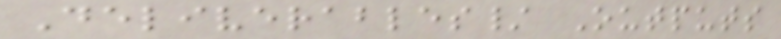Deliverables/ Outputs
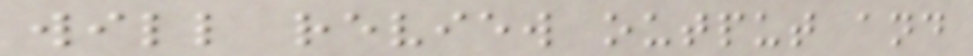will review output and
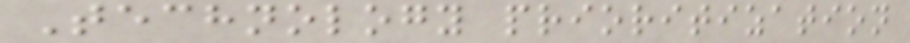Technology prioritization
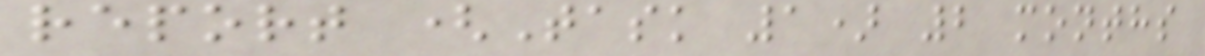report (Task 1) 2 months
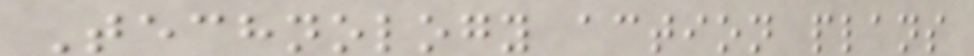Technology action plans
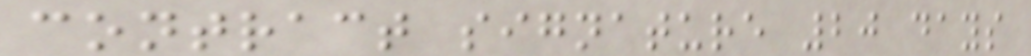contract signature 20 days
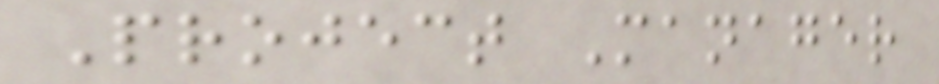Project Manager
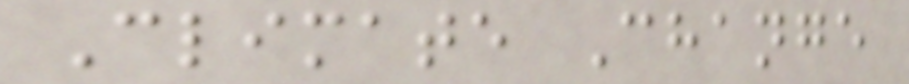Climate Change
